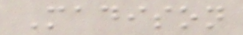Madison
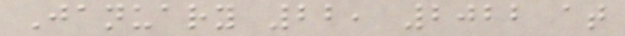January 22, 2022 at
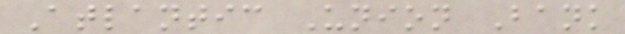Atlantic Union Bank
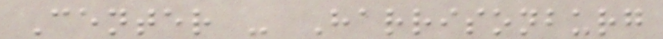Center - Harrisonburg
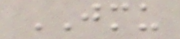JMU
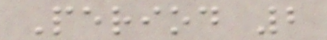Period 2
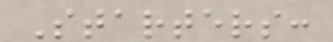Starters:
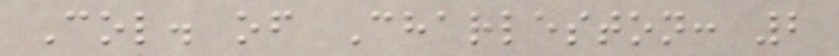Col. of Charleston: 2
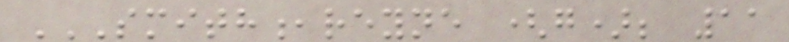SMITH,REYNE (G); 11
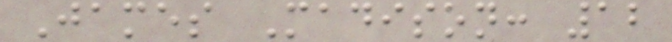James Madison: 12
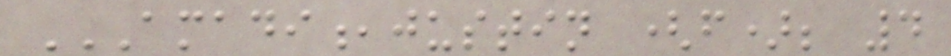AMADI,JUSTIN (F); 4
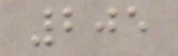205
